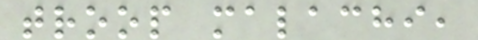troop malachi,
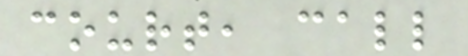court, call
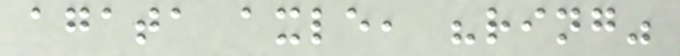agata axle, "ring"
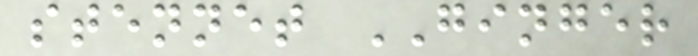stennet GINGER
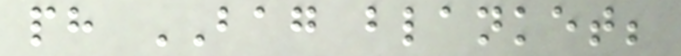ph BAG blanket;
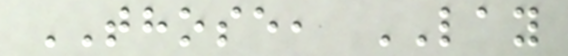THOSE, LAY
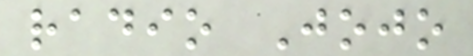radio Jojo
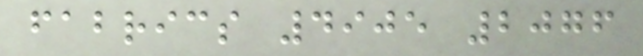fabrics 4905 2076
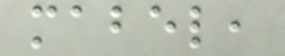mabel,
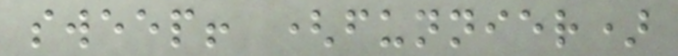sweep! (funnier)
